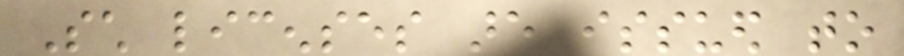Such licenses are issued to
